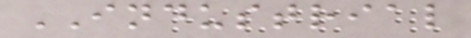INDUSTRIAL
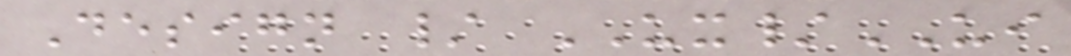Design / UX/UI
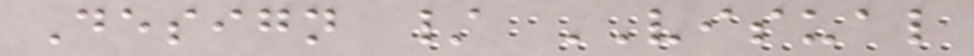Design / VISUAL
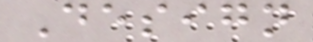Design
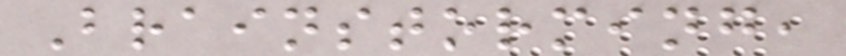Brainstorming,
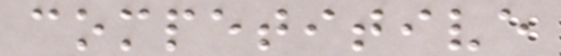competitive
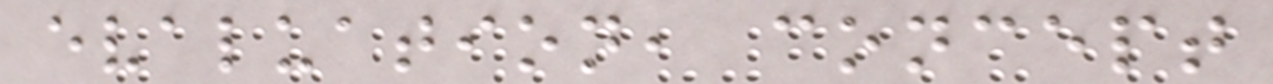evaluation, concept
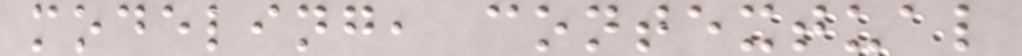modeling, contextual
